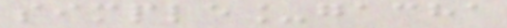simple_gacha
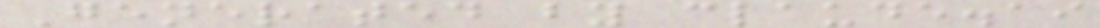Generated by claude.ai
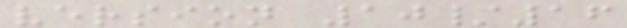version 10/16
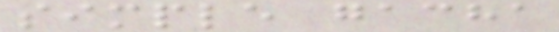simple gacha
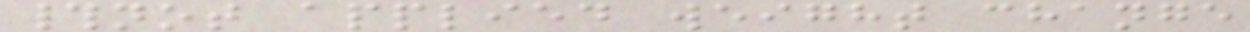#not applied weight change
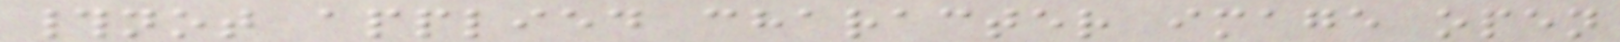#not applied character image open
